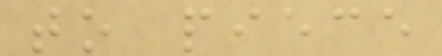to piece
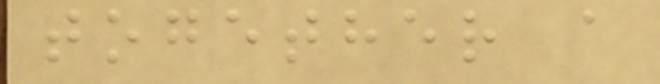together a
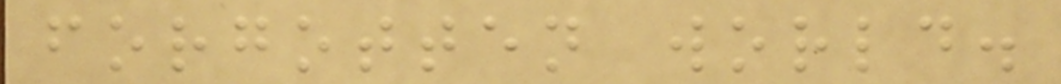forgotten world.
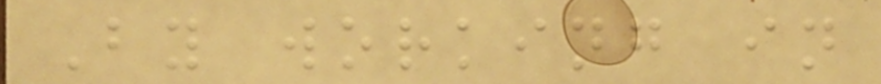By working in
